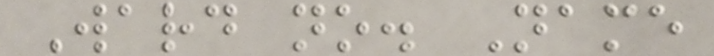Ward no. Name
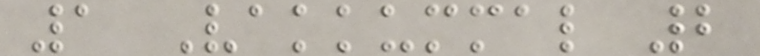1 Vakkummal 2
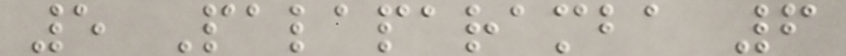5 Palaparamba 6
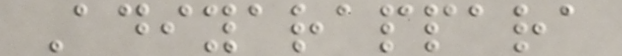Adiyarappara
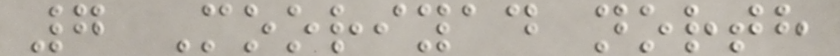7 Mooriyad north
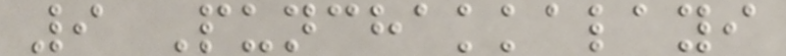9 Punchakkalayi
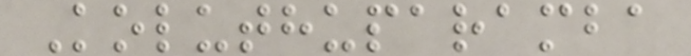Koluthuparamba
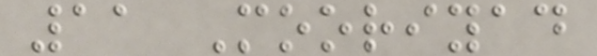11 Mooriyad
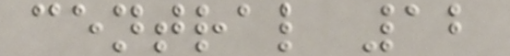central 12
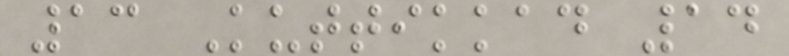13 Kuttikkad 14
